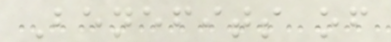Benefits of
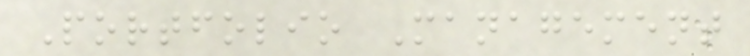Portfolio Management
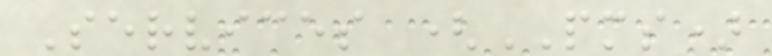Services (PMS)
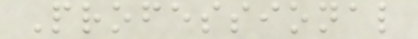Professional
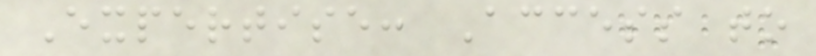Expertise: Access to
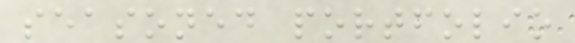seasoned portfolio
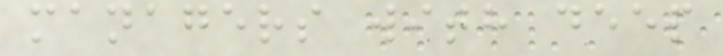managers with deep
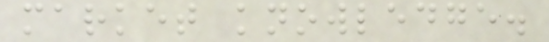market knowledge.
